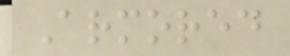Armored
